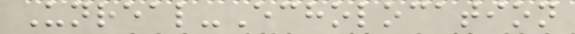Unreal-Echolocation
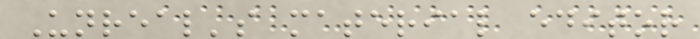Unreal's material editor
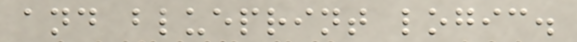and blueprint logic.
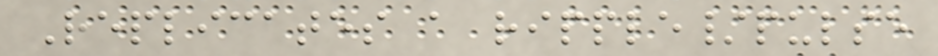Replicates a ripple/pulse
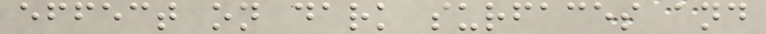effect on dark surfaces and
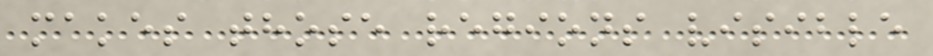makes those regions visible
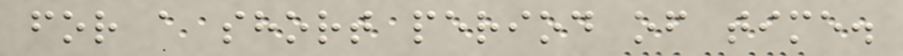for a short period of time.
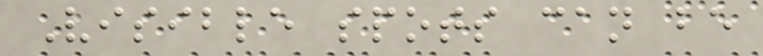Visible spots can be
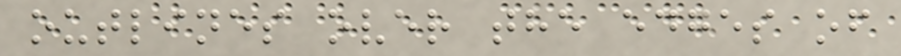outlines over the edges of
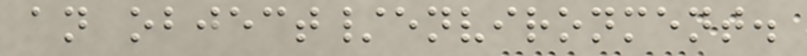an object/environment.
